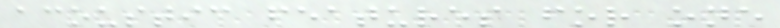acoustic features for one
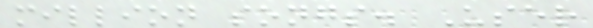million songs. User
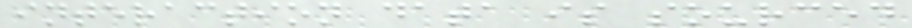interaction data is sourced
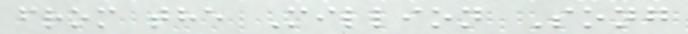from the Million Song
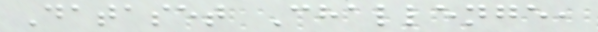Dataset Challenge,
